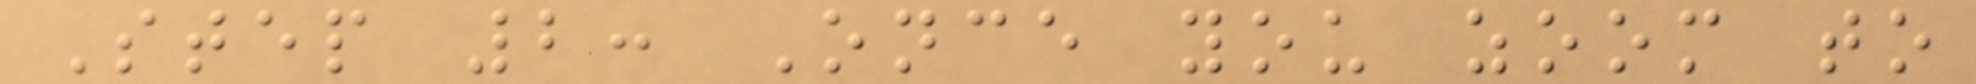Step 2: Once you zoom to
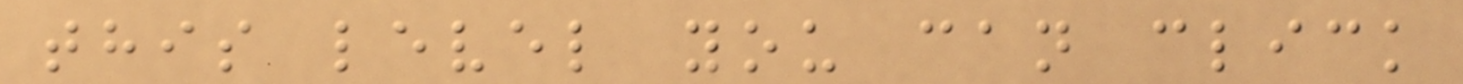this level you can click
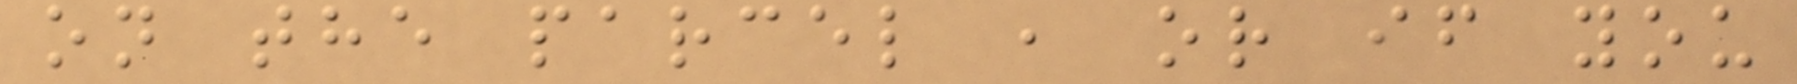on the parcel , or if you
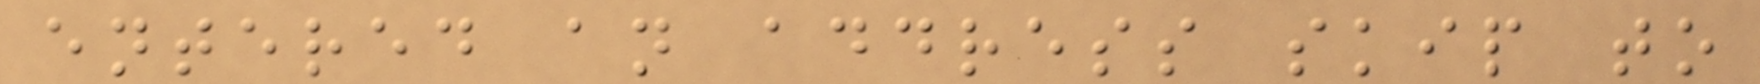entered an address skip to
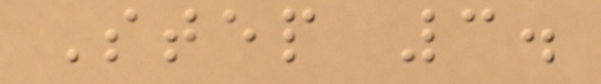Step 3.
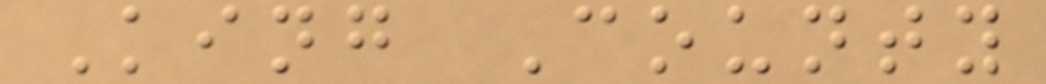King County
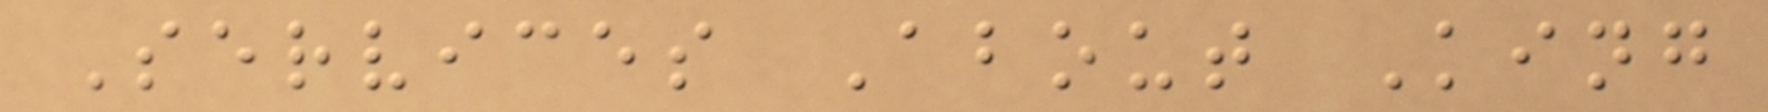Services About King
